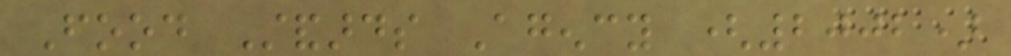Food Standards Agency (2002)
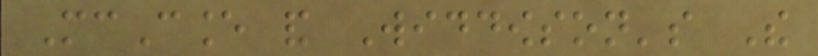McCance and Widdowson's The
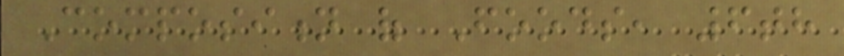Composition of Foods, 6th
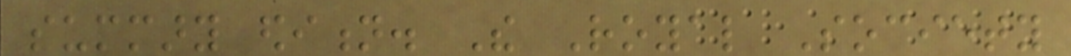summary edition. The Royal Society
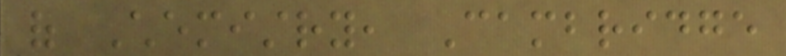of Chemistry, Cambridge
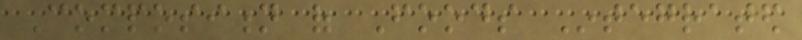Composition of Foods Integrated
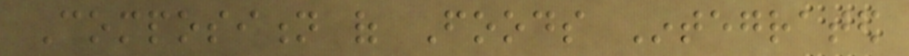Composition of Foods Integrated
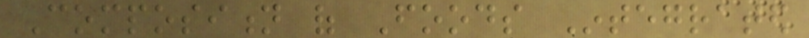Composition of Foods Integrated
